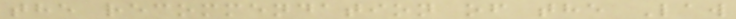the recommendation of the Law
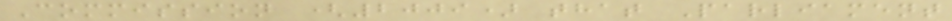Commission (2009) that Parliament
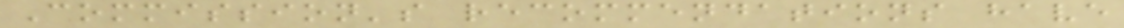Commission's recommendations have
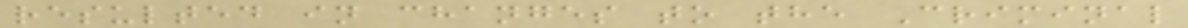resulted in changes to the Criminal
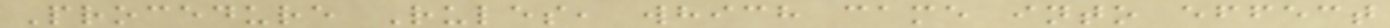Procedure Rules, which came into effect
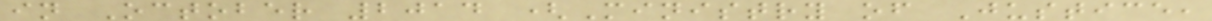in October 2014 (Ministry of Justice,
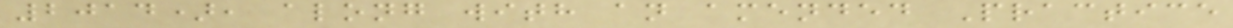2014), along with an amended Practice
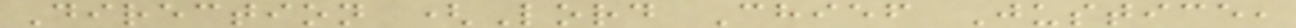Direction (Lord Chief Justice,
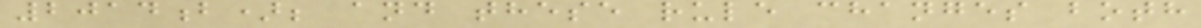2014b); and these rule changes both
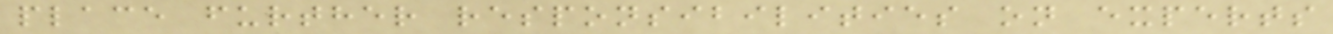place further responsibilities on experts
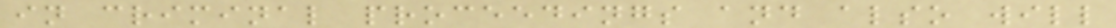in criminal proceedings and also will
